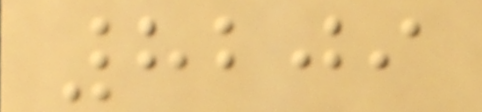8209
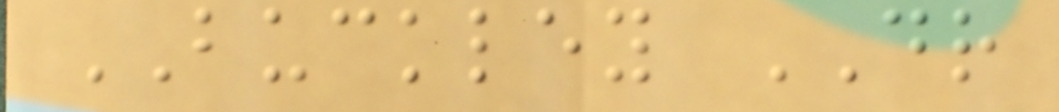BUCKLEY DR
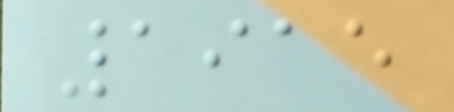1915
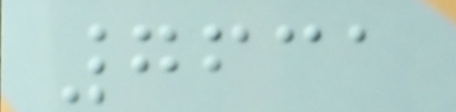7631
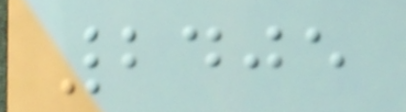2405
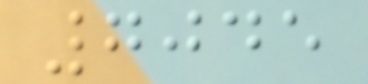7045
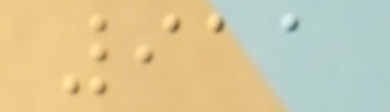911
